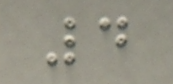4
